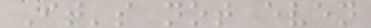It's not even
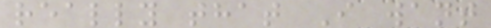really that I want
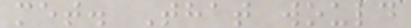met. That would
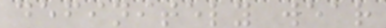definitely wear
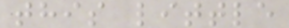this little
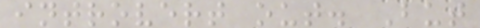introvert out. But
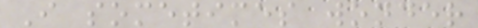I sometimes wonder
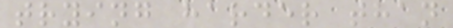trying harder than
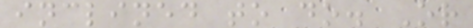inclined to do. Or
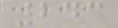243
